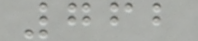762
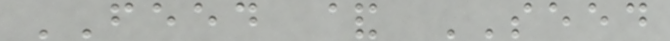FEED & SEED
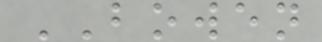BOWEN
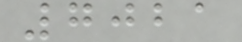7021
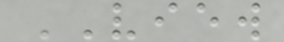VIEW
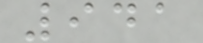941
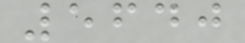5640
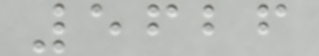5626
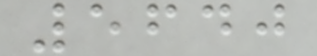5640
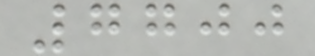7700
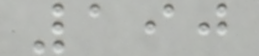190
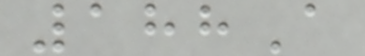188A
